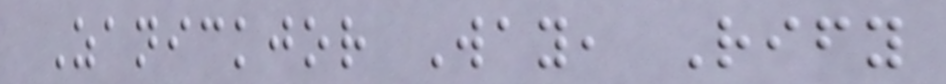Zanickjor Way, Rify
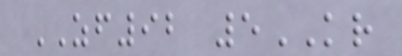ZF92 5KR
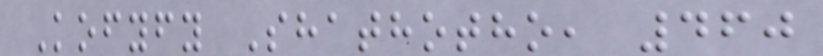Kofyfy Shathotho, 460
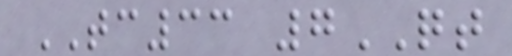TC33 7QT
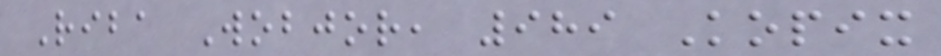Riba Wobjor, 989 Kopix
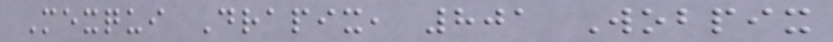Mexqui Drapix, 801 Wobpix
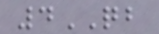4QB
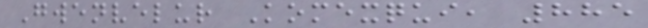Gwenvelur Komexqui, 885
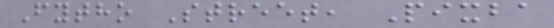Fytho Street, Pixba
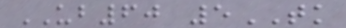UB60 5TK
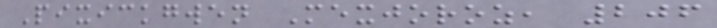Pixickgwen Mexjoroz, 206
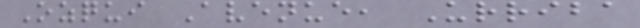Ozqui Avenue, Urriba
